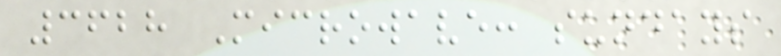3628 Microwave: sundays
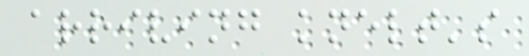arriving knelt's
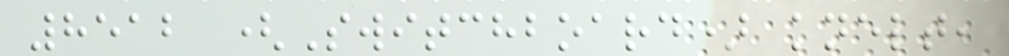8512 (Switchboard) knelt,
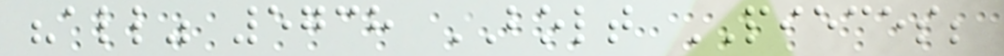"all" 5738 BOLT PIECES;
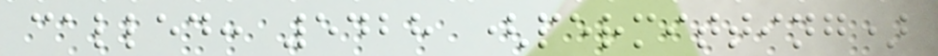called: 5428 (permitting)
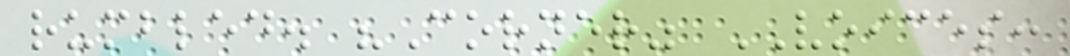rumbled. "Corner" VOICES:
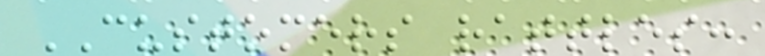CUSTOMERS rattles:
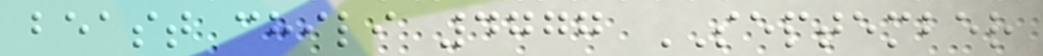beast chili 4777 SEPTEMBER
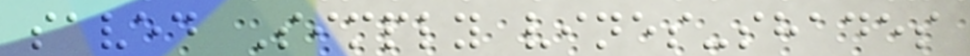saved Simply vines-shades
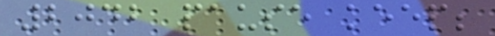2042 pause keep;
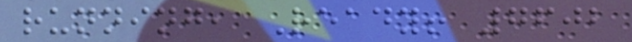running, Ready! 7602
